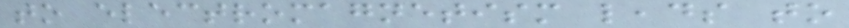to electromagnetism leads to
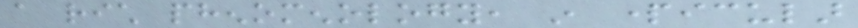a rich phenomenology, in particular
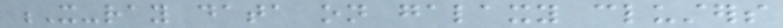X-ray data on galaxy clusters
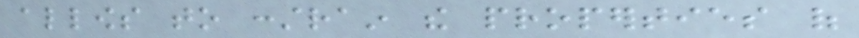allows to constrain the properties of
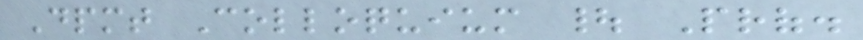Dpmt Colloquium | Prof.
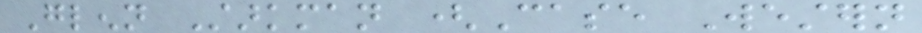Glenn Starkman (Case Western
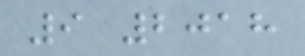9 2018
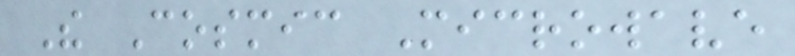The Cosmic Microwave
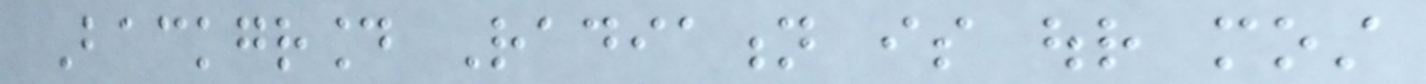Background Radiation is our most
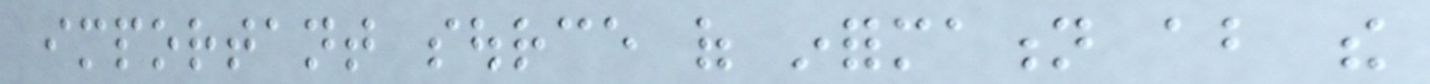important source of information about the
